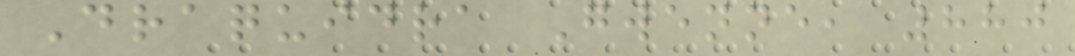Draquidra Gwenne, 880
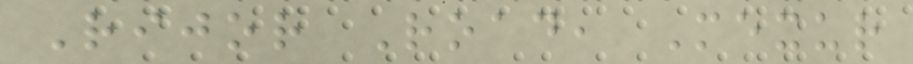Rijor Road, Mexur
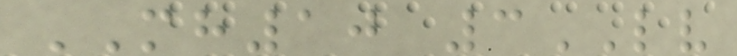MH10 3LV
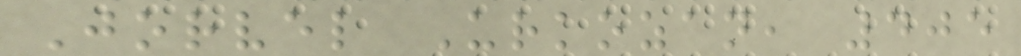Jorvel Urkozan, 405
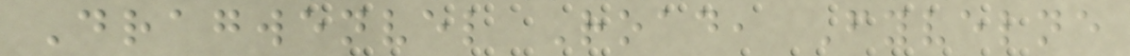Dragwenvel Road, Fyvelne
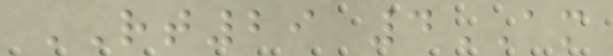RT29 4AM
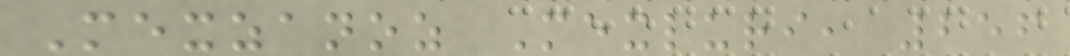Mexzanoz Mexluri, 256
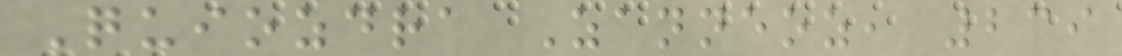Quiozdra Zanneoz, 239
